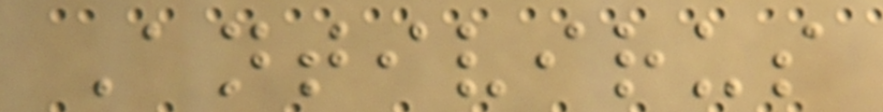Antivirus
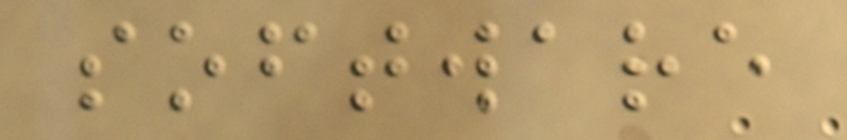software
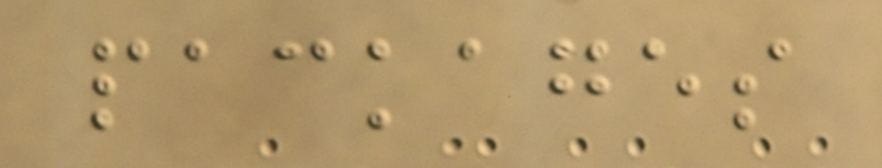packages
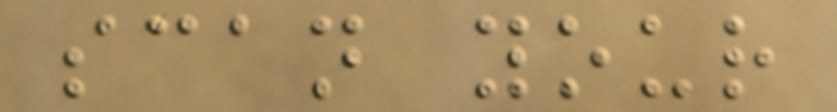scan your
